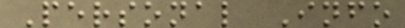Personal Info
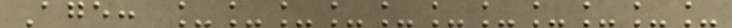Age: ___________
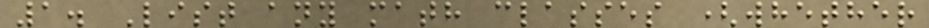1. List any math classes (whether
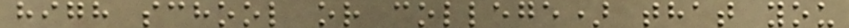high school or college) that you
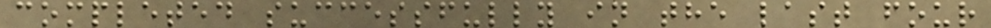completed successfully in the last four
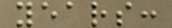years:
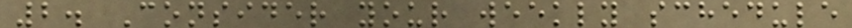2. Consider your weekly schedule
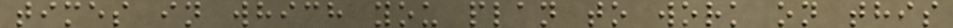times in which you plan to work on this
